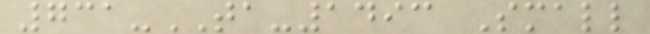731-TA-1493 Small
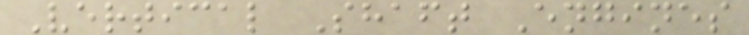Vertical Shaft Engines
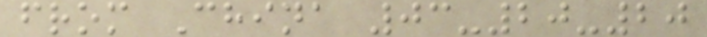from China 03-20-20
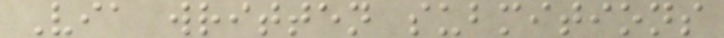Via written submitions
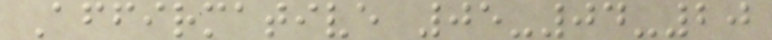Affirmative 05-04-20
